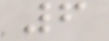6
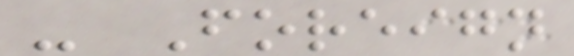- Foreign
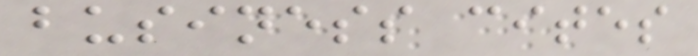business cites
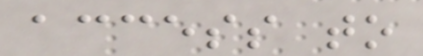access to
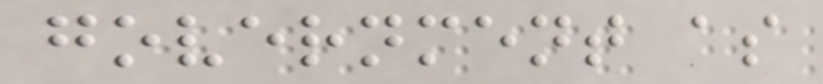government as
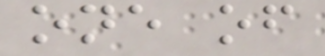one of
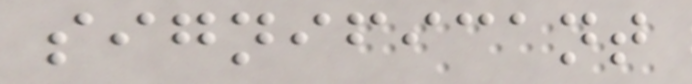significant
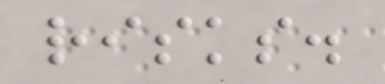risks.
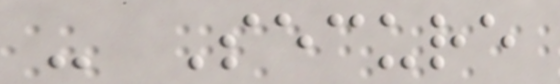- Secure
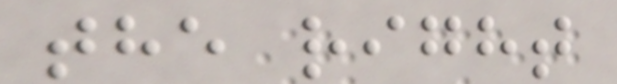the right
